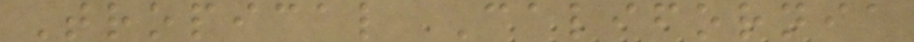Tropical California
